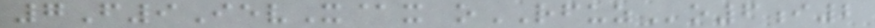7F9IevX@x oRFUZo6i2
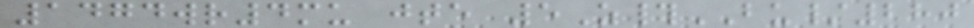1474wr4mu jte 5Z#BU/280
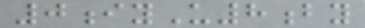0iyU8by
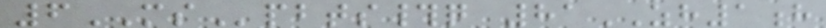6MSpbts#q 81ZH1h
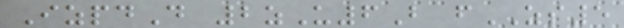IzpdD 2zU6B fZS5
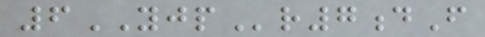6YJPr7dF
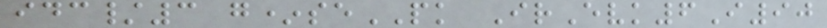idc/3 g*sePK IrEvk6I90
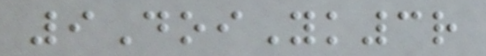9DoiYk3r
